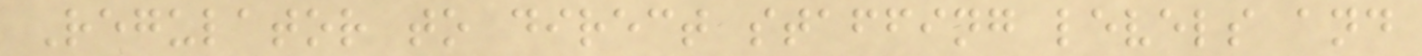Regulator to direct staffing levels and
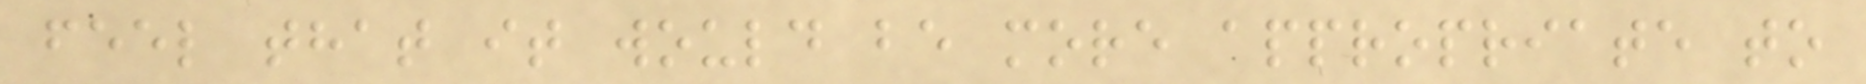feel that it would be more appropriate to
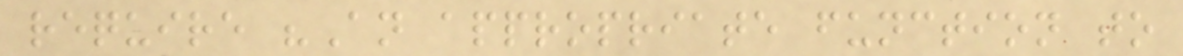require "An appropriate function to
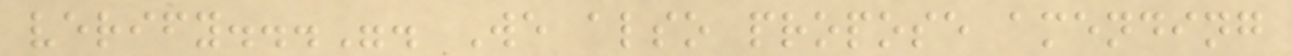verify...". We also propose amending
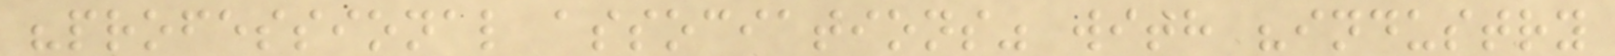"professional associations" with "industry
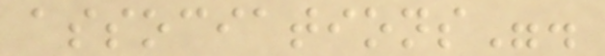associations".
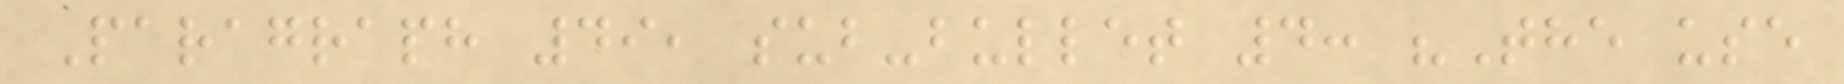Paragraph 49, sub-bullet 4: "The use
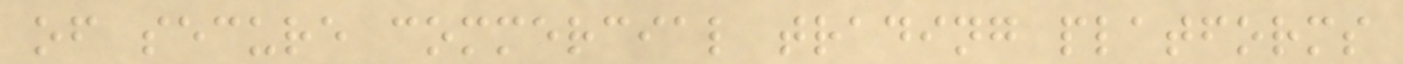of secure commercial trading platforms
